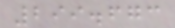299.673
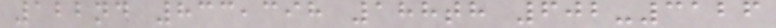122nd 833,398 188th 602-3126
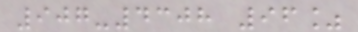907-4308 96%
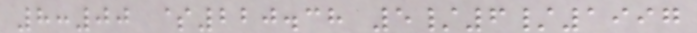8:00 $220.38 5/6/1997
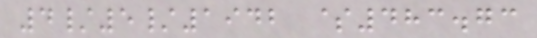4/5/1942 $483.73
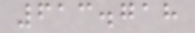613.718
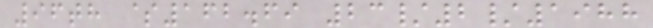96th $162.69 23/2/1988
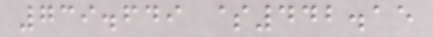739.649 $442.15
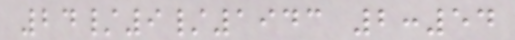24/9/1943 2:54
